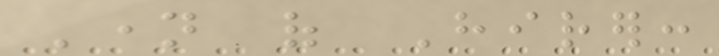Name of Hirer:
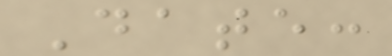Date:
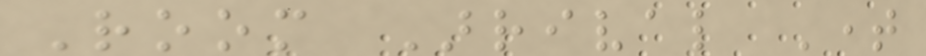Room Arrival Time
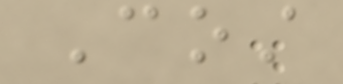Cost
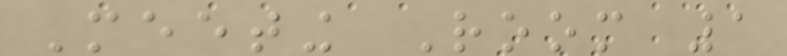Meeting Room 1
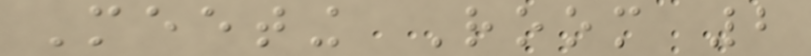Meeting Room 2
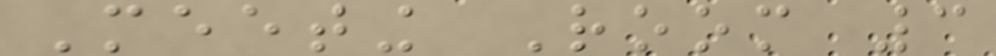Meeting Room 3
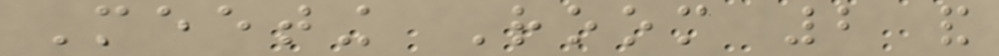Meeting Room 2 and
